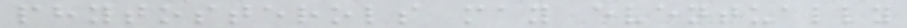phytosterols may eventually
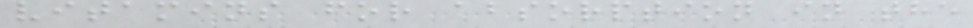vitamins for absorption in the
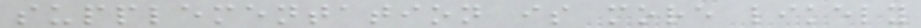supplementation is more likely
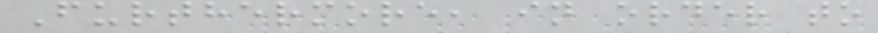Furthermore, in order to
